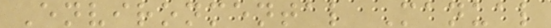Environmental Manual
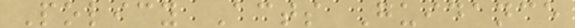Policy Acts Guidance
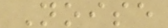Noise
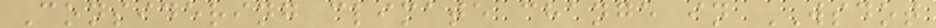Considering climate change in WSDOT
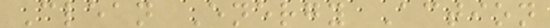Clean Energy Action
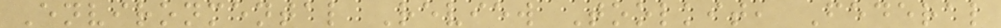Environmental Review Toolkit, Federal
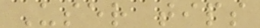User tips
